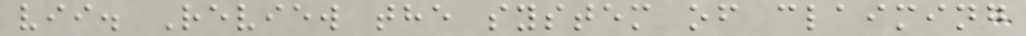vii. Review the system of claiming
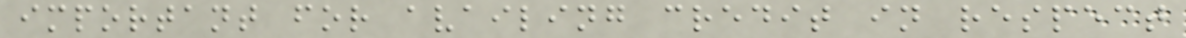important for availing credit in respect
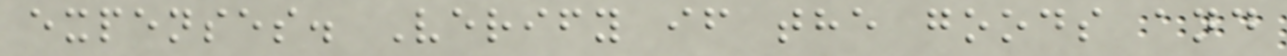expenses. Verify if the goods and
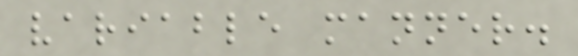variable manner.
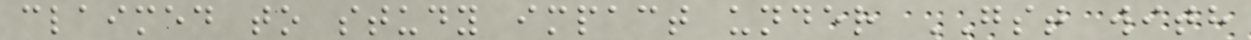claimed to study impact under GST with
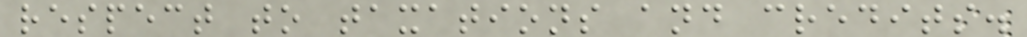respect to taxations and credits.
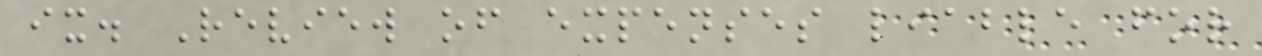ix. Review of expenses liable for
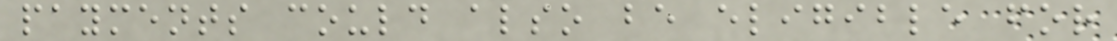payments could also be eligible for
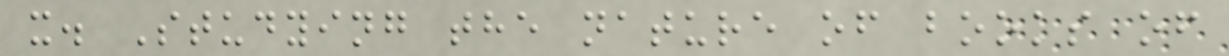x. Studying the nature of books of
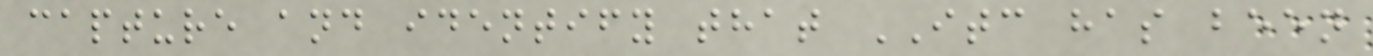capture and identify that ITC has been
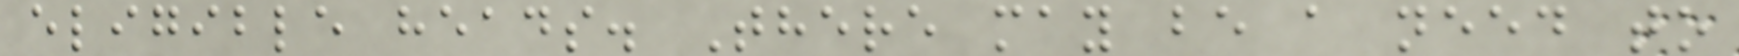eligible heads. There may be a need to
